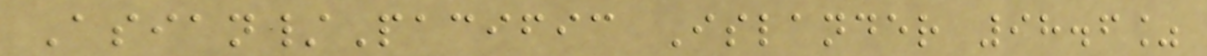Asian/Pacific Islander 98.6%
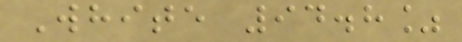White 94.8%
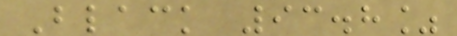Black 93.8%
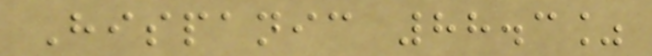Hispanic 88.3%
